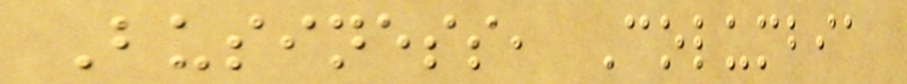Business, Columbia
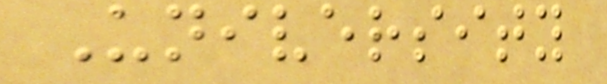University
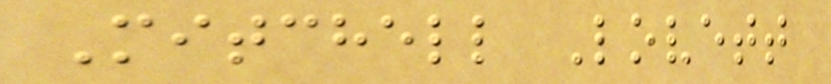Mitchell Lovett
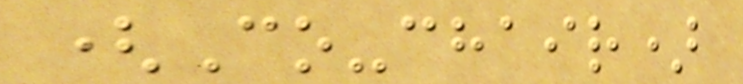(Co-chair)
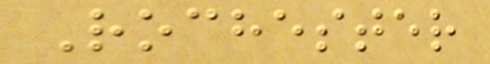Rochester
